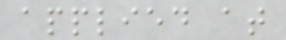applied at
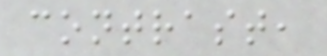contrast,
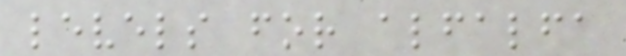levels for alfalfa
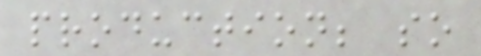production; so
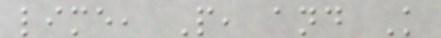lime, P, and K
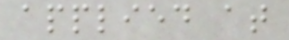applied at
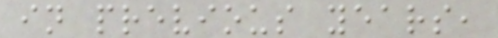in previous years,
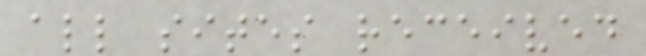all sites received
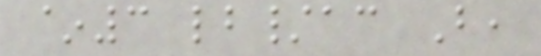~3 lb/ac B,
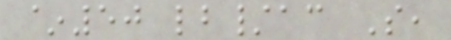~50 lb/ac S,
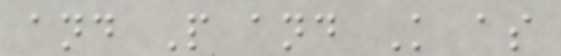and P and K as
